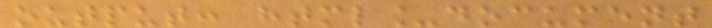output: html_document
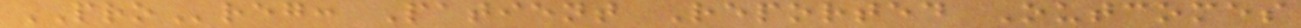PROreg: Patient Reported Outcomes
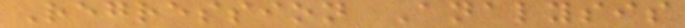Regression Analysis
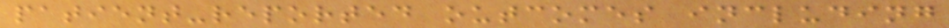patient-reported outcomes including
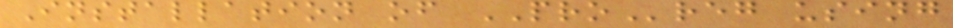Installation of PROreg using
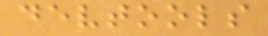devtools
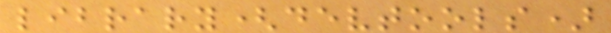library(devtools)
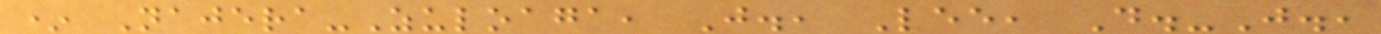* Najera-Zuloaga, J., Lee, D.-J.,
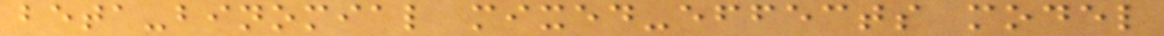beta-binomial mixed-effects model
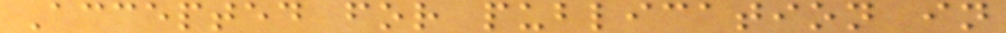Accepted for publication in
